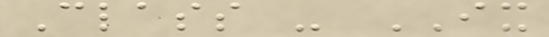Class - IX
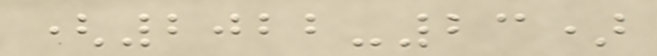(2022-23)
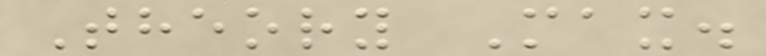Theory Max.
